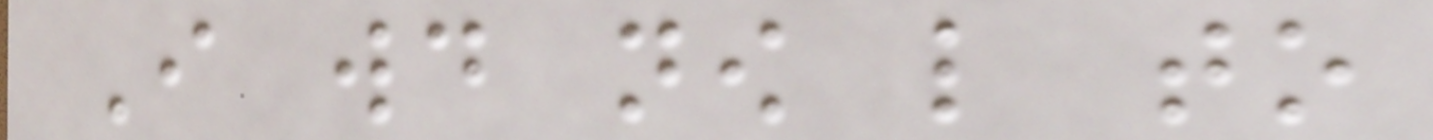I would now like to
